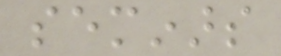seminars
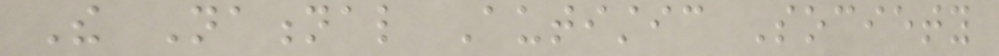The National Autistic Society
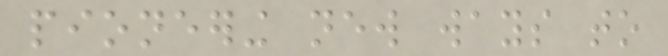pioneering new ways to
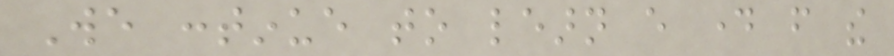We continue to learn every day from the
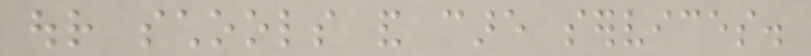our schools and care services.
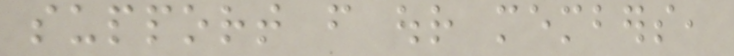support from our members,
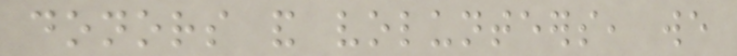donors and volunteers, we
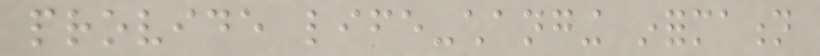provide life-changing information
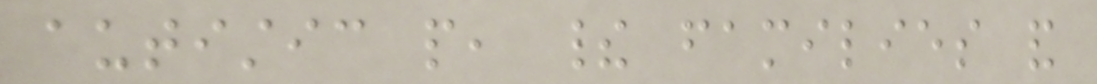autistic people, their families and
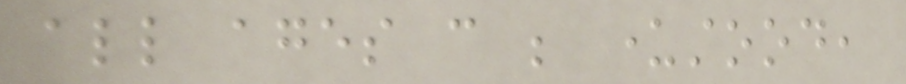all ages can be understood,
